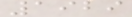1929
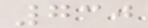730
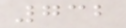732
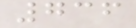736
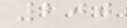200
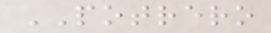POTRERO
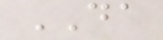DA
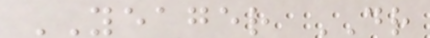YEAGER DR
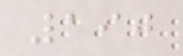190
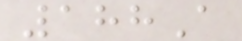188A
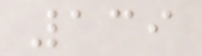139
